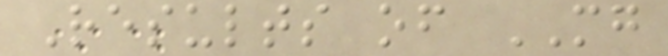Results of MG
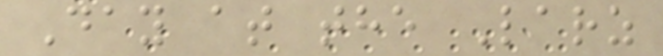Day at the Larz
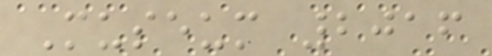Museum 2016
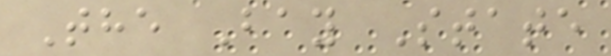The Bay State
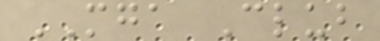MGA Club
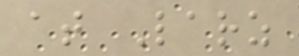at Larz
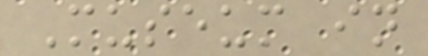Museum in
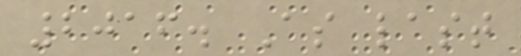2016. As last
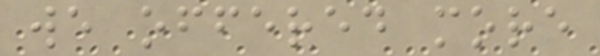we offered more
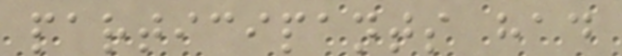participants had
